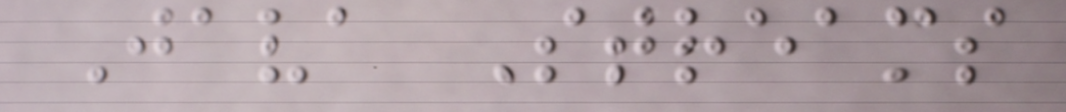Java Streams
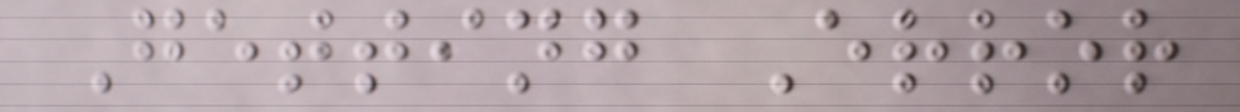Getting Error
